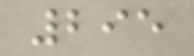295
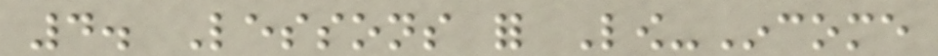4. Lessons for Low-Income
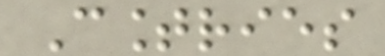Countries
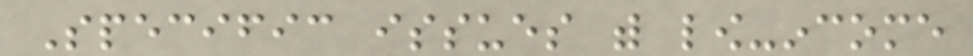Specific issues with low-income
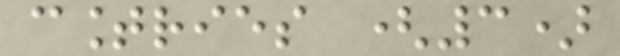countries (3)
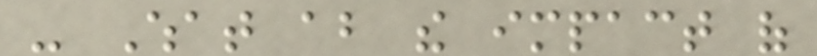- What about the impact of
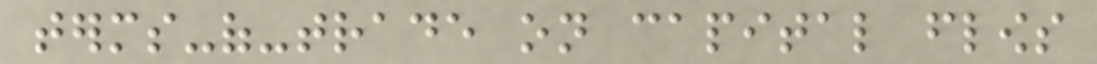terms-of-trade on capital flows
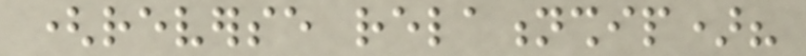(reverse relationship)?
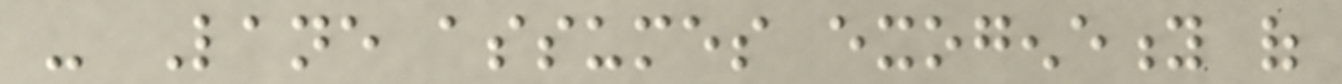- Lane assumes exogeneity of
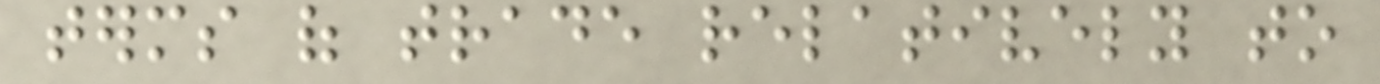terms of trade relatively to
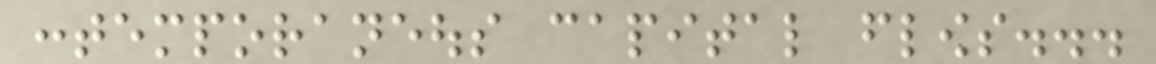contemporaneous capital flows...
